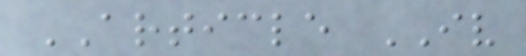ARTICLE IV
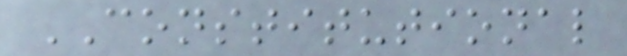CONSTITUTIONAL
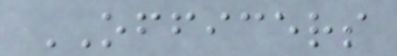OFFICERS
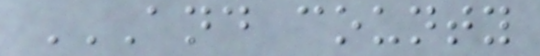AND COUNTY
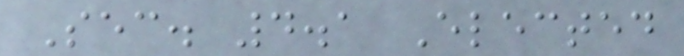Sec. 4.1 Elected
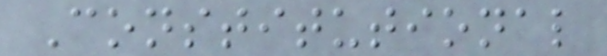Constitutional
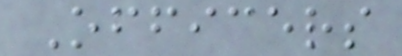Officers
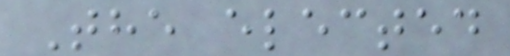The elected
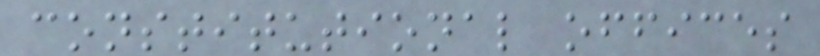constitutional offices
